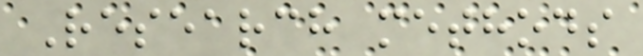Research methods
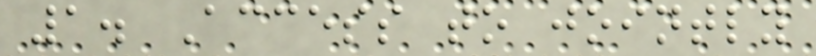1. Access to jointly
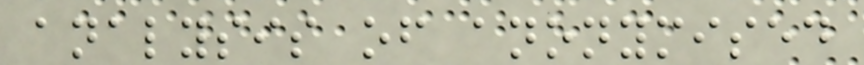analysis of anonymised
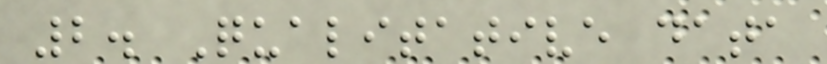2. Qualitative data
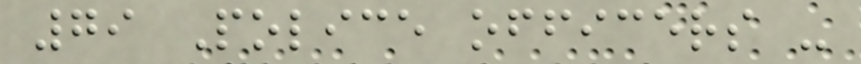79 Police officers -
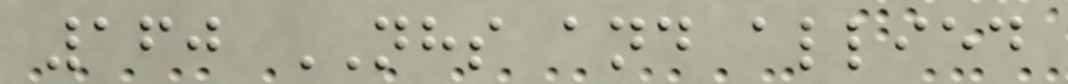160 NHS and allied
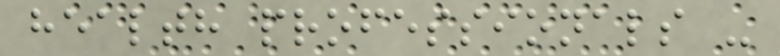health professionals -
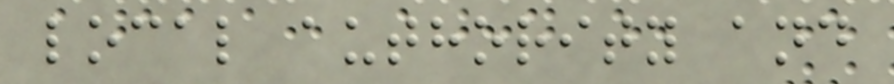local authority and
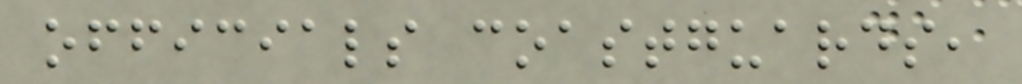officials coastguards,
